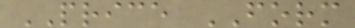PRICE FORM
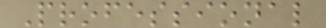Professional
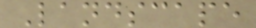Landscape
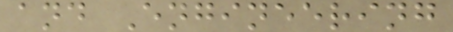and Engineering
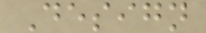Design
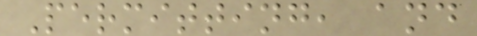Permitting, and
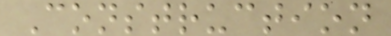Construction
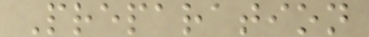Preparation
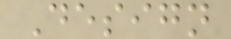Design
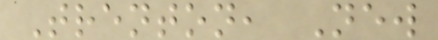Trenton, New
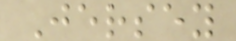Jersey
